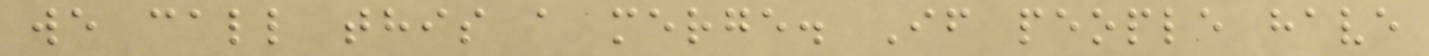we call this a merge. If people have
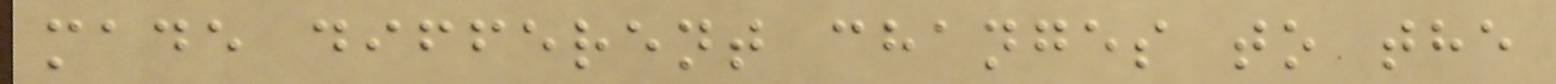made different changes to the
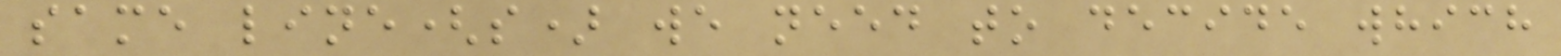same line(s) we need to decide which
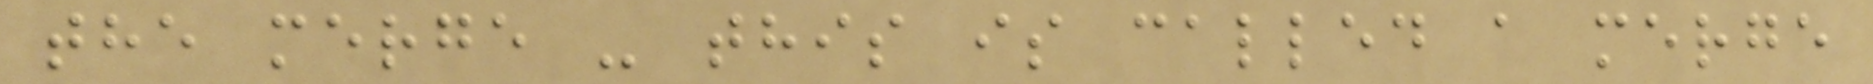the merge - this is called a merge
